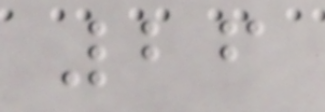26
